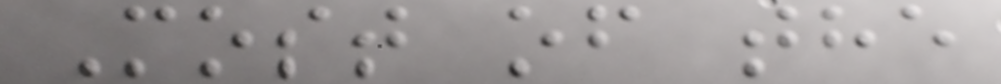Most of the
